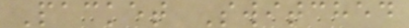Packet Switched
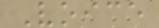Voice
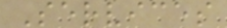Services
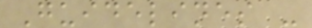Guidelines -
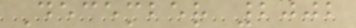December 2002
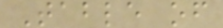Table of
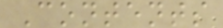Contents
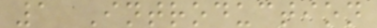1 Introduction
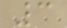3
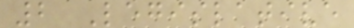2 Legislative
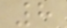8
